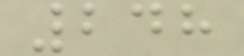248
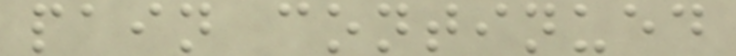pain continued
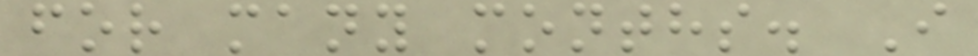for many months. I
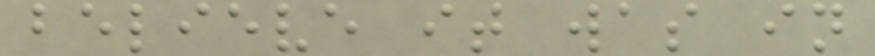believe it was in
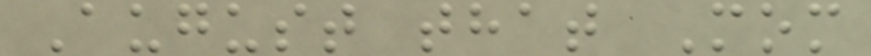August that Mom
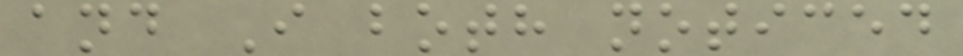and I both noticed
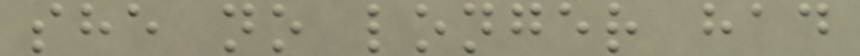she no longer had
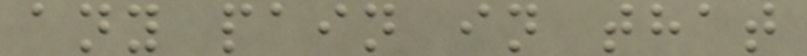any pain in that
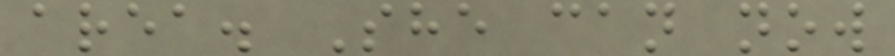area. She can now
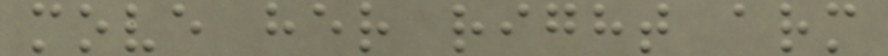move her right arm
